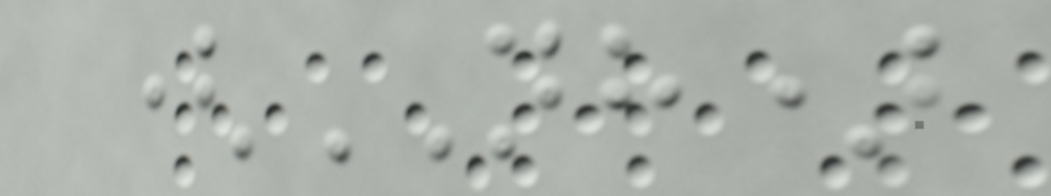(NH)
